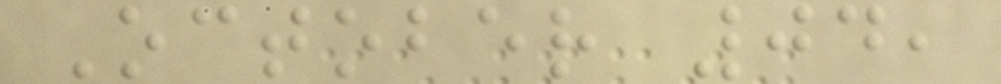October 04,
